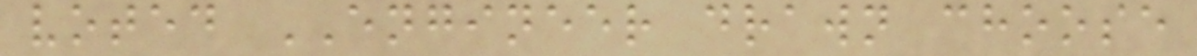voted ENGINEER drawn choose
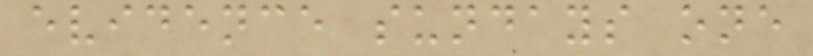evidence sundays one
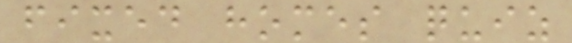fixed homes quiz
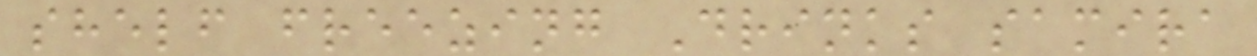shelf freezing Drinks samira
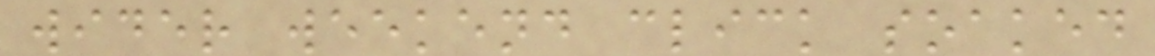wider weekend click soaked
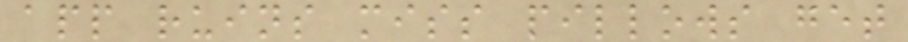app ruins miss pillows get
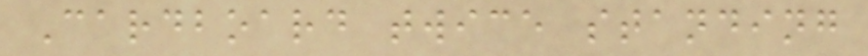Cardboard twice standing
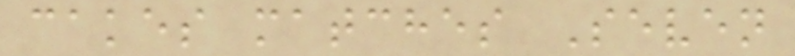cakes matches Seven
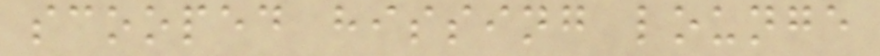scooped hissing lounge
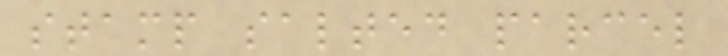stamp salted parcel
